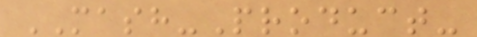MASH-Product-
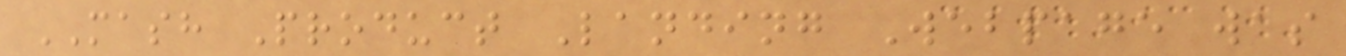MASH Product Landing Webpage was
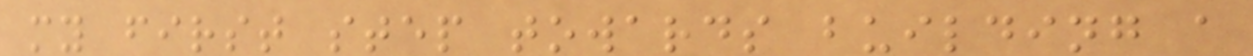my first step towards building a
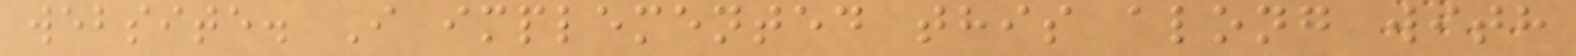website. I implemented this along with
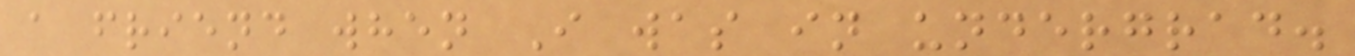a friend when I was in undergrad.
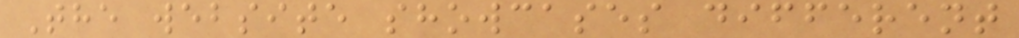The website showcases different
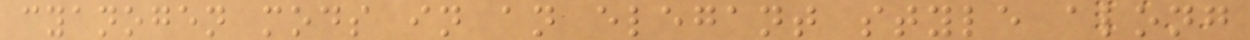cyanogen mods in an elegant style along
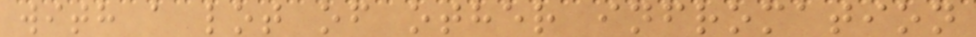with a lot of other infromation
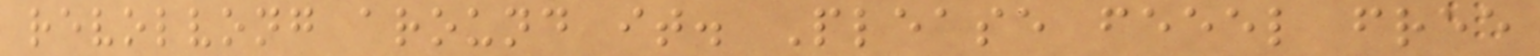revolvong around it. Please feeel free
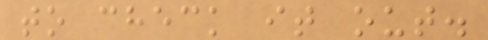to check it out.
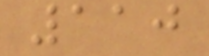110
